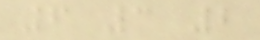6 3 2
